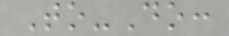To-Do:
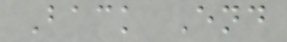Back End
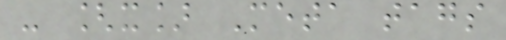- [x] Meta tags
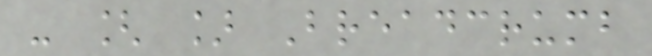- [ ] Breadcrumb
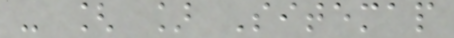- [ ] Sitemap
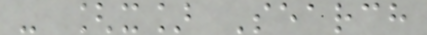- [x] Search
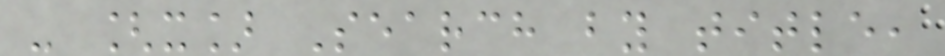- [x] Search by title,
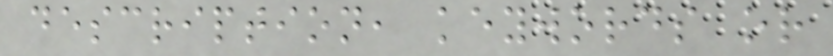description, keywords or
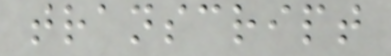transcript
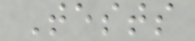Tests
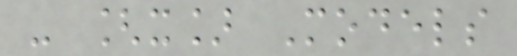- [x] Models
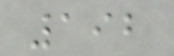192
